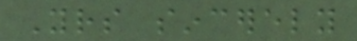Yours sincerely
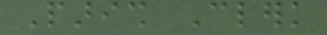Parish Clerk
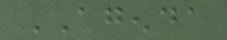AGENDA
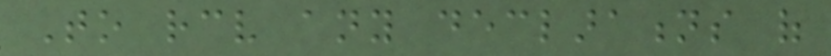To receive any declarations of
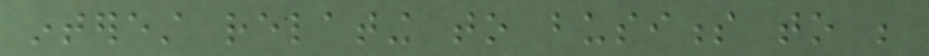interest relating to business to be
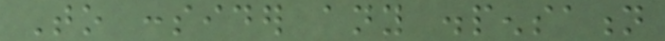To consider any dispensation
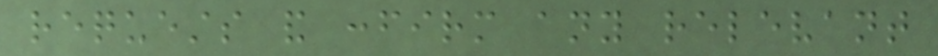requests and confirm any relevant
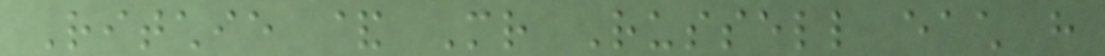Ritchie & Mr Russell each have
